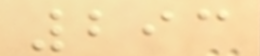293
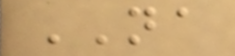NA
